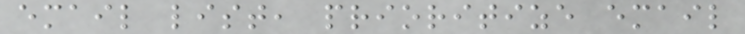email list, prioritize email
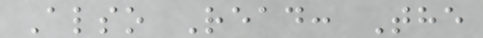Also Read: The
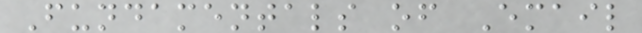Fundamentals of Email
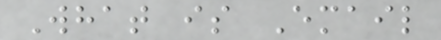What is Email
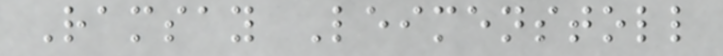Ramsay Leimenstoll
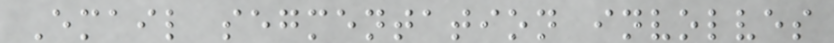Email segmentation involves
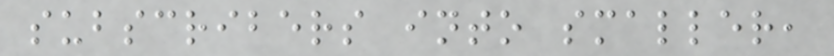subscribers into smaller,
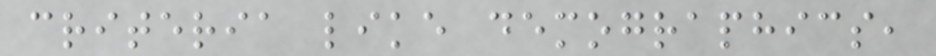criteria like demographics,
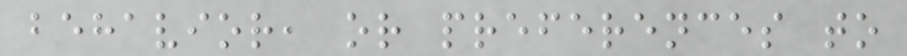behavior, or preferences to
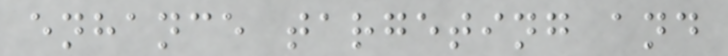enhance targeting and
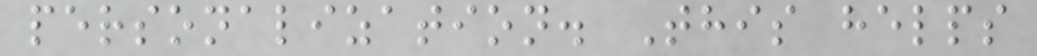personalization. This helps
